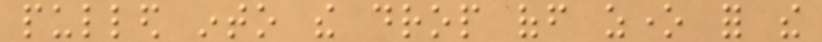pulled into the drop off zone for the
